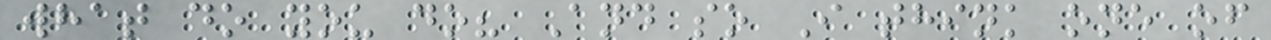what do you do? And so I think one of
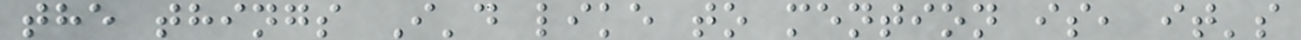the things I'd like to mention is, it's
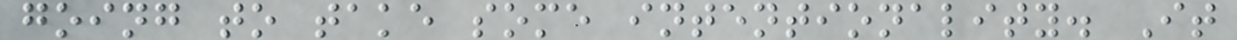going to take some intentionality. It
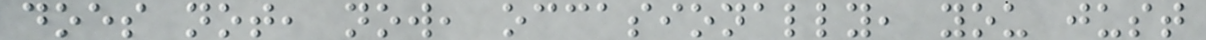does not, now, occasionally, you just
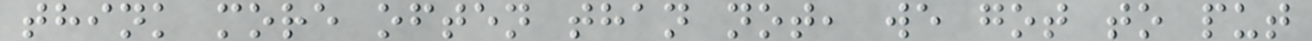think more often than not, we got to put
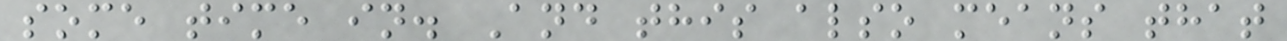some time in. And this also means that
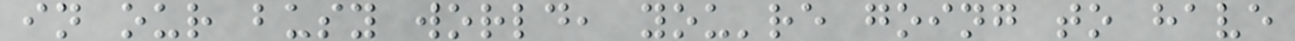in our busy world, you're going to have
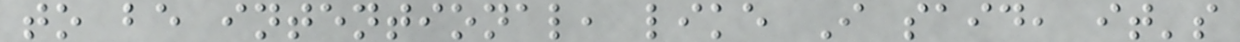to be intentional, like I said, it's
